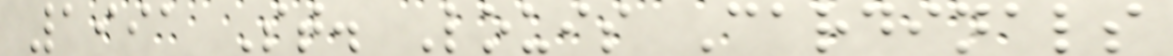1991 St. Louis Cardinals
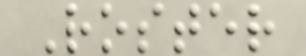Roster
